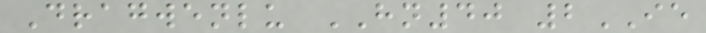Dragwenlu HN40 2IE
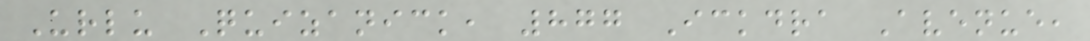Urlu Quizanick, 877 Ickdra Avenue,
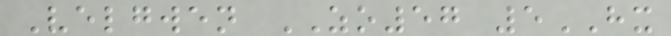Velgwen ZO57 5HX
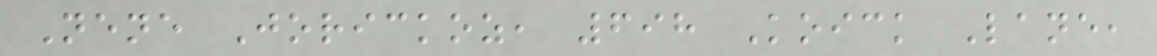Nene Jorickoz, 698 Koick Lane,
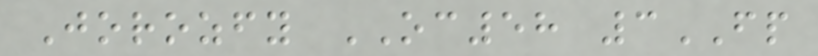Jorozfy OC58 3FP
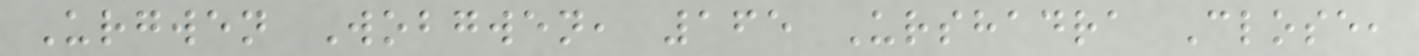Urgwen Wobgwen, 165 Urshadra Close,
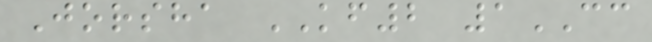Jorsha KF2 1CC
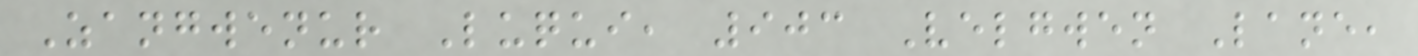Zangwenur Luqui, 903 Velgwen Lane,
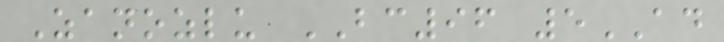Zanozlu BC96 5AD
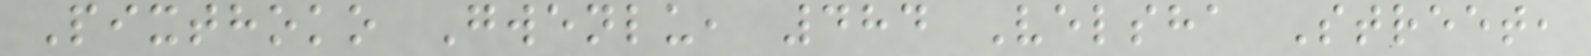Pixthoko Gwenlu, 484 Velsha Street,
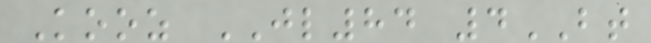Kooz JL84 4BT
